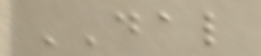DAL
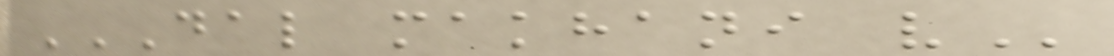DAL MAKHANI V
